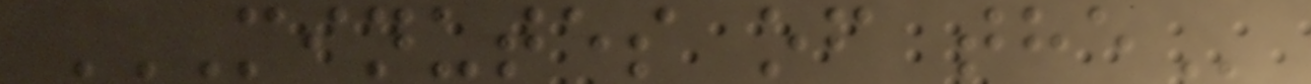MINUTES OF THE
